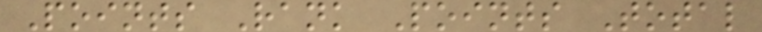Points Rank Points Total
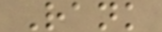Rank
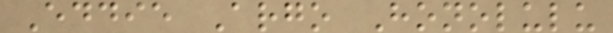Eddie Argo Honolulu
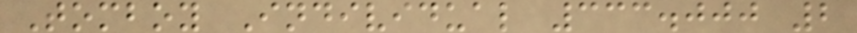Tomboy Individual 333.000 2
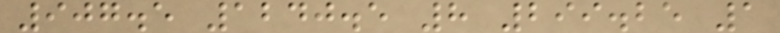907.5 1240.5 8 299.25 1
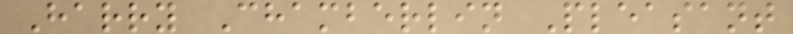Harry Chamberlin Pleasant
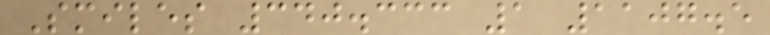Smiles 340.333 1 1107.5
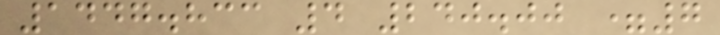1447.833 4 240.00 =7
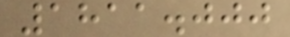1811.000
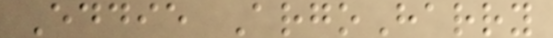Eddie ArgoHarry
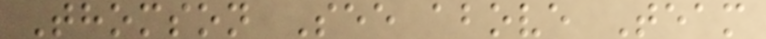Thomson See above Team
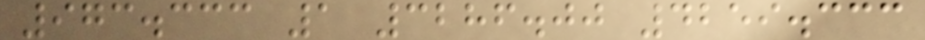973.333 1 3286.00 4259.333
